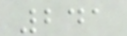241
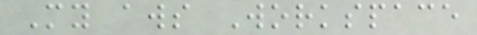My aws Workspace
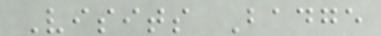Visits Badge
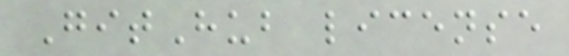GitHub license
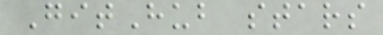GitHub stars
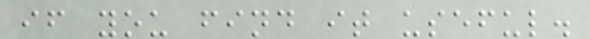if you find it useful.
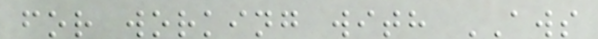for working with AWS
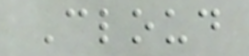Cloud
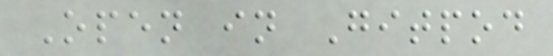Open in Gitpod
